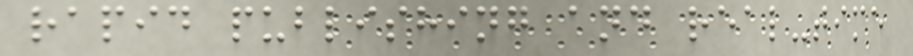rapid publishing and real-time
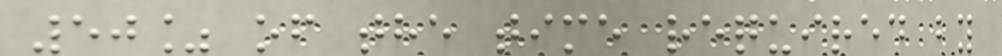50% of the time required by
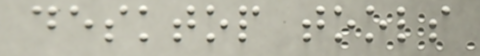desktop tools
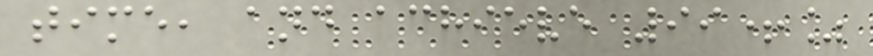time, and achieve 99+%
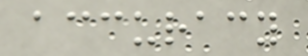accuracy
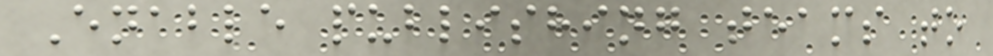Enable publishing teams to
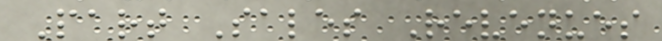Part Sales Revenues
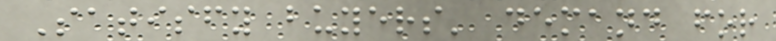Satisfy buyers' demand for
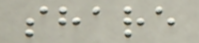share
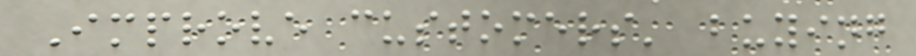Improve customers' buying
